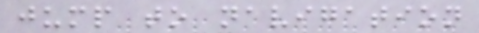jump to navigation
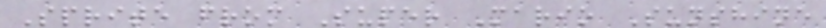Sprite from Super Mario Sunshine
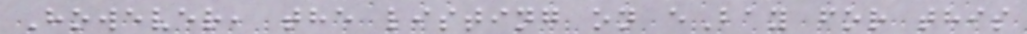However, the listing on eBay for this
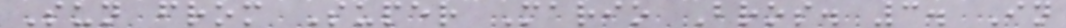Sun from Super Mario Bros. 3. In
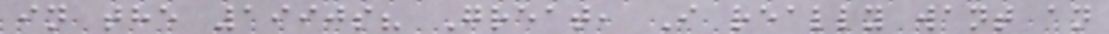in the 1990s? Great, I really want an
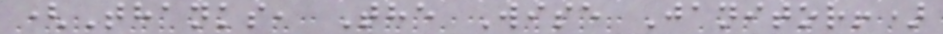(Thanks, The Wise Janitor!)
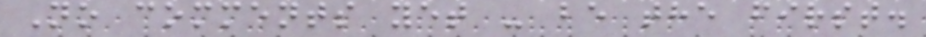No comments yet - be the first.
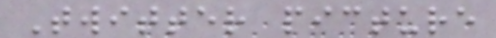Twitter picture
